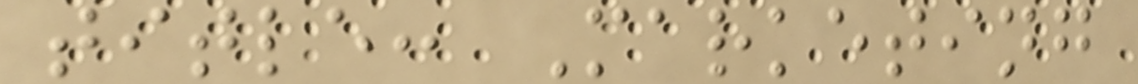title: Marketing
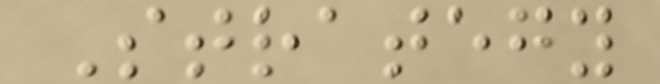Strategy
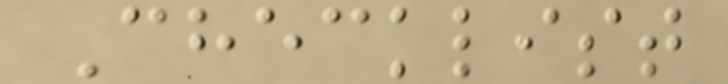Checklist
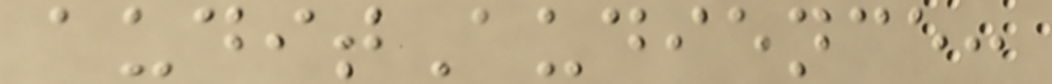auditAudience:
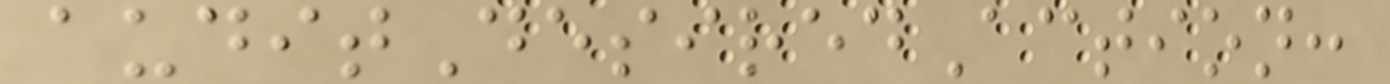auditDesiredAction:
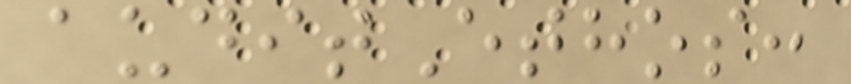auditEthos:
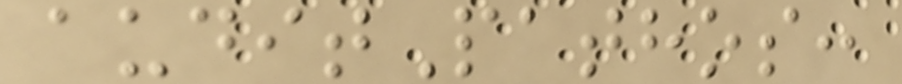auditPathos:
